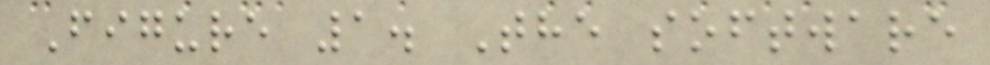Figure 1. The software
